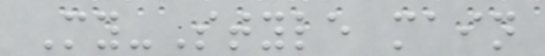My-Style main
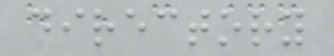directory
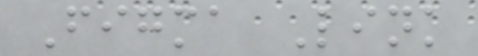Figma Link
